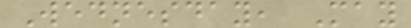Wednesday, May
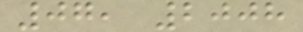07, 2008
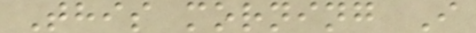This morning I
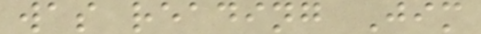was reading Jim
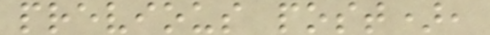previous post),
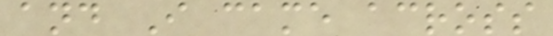and I came across
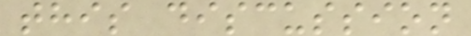this discussion
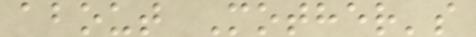about Mother's
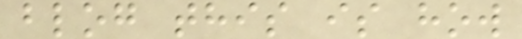blog this is how
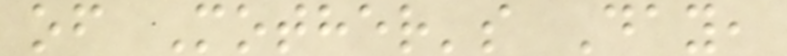of Mother's Day,
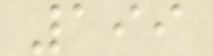199
